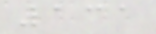131
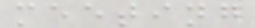meeting
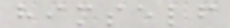himself
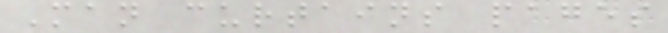Man curtains pages
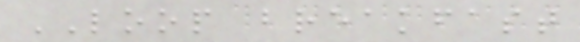LOOP breakfast
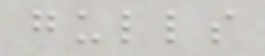gulls
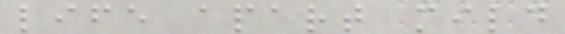life apart mild
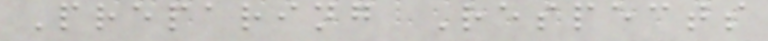Preparing Respects
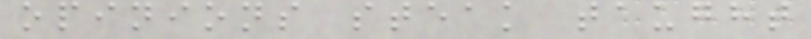opinions steak taught
